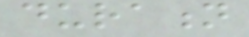duration
